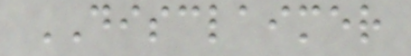DISCLAIMER
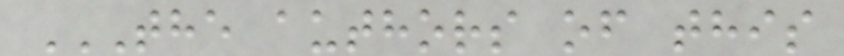THE AUTHORS OF THIS
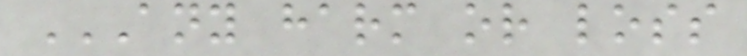ANY HARM OR LOSS
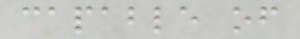capable of
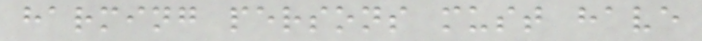harming persons must have
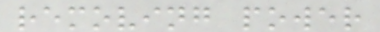removing power
